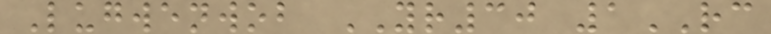Lugwenwob YR30 1RC
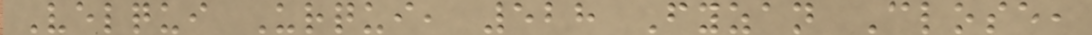Velqui Urqui, 528 Fyzan Close,
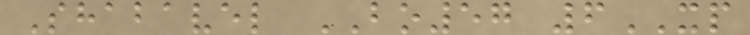Shabavel BO57 6XP
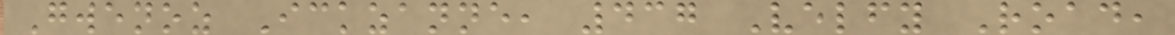Gwenoz Ickzanne, 437 Velfy Road,
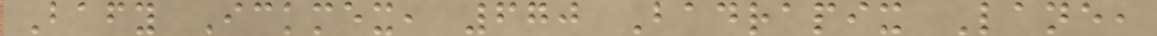Bafy Ickmex, 670 Badrapix Lane,
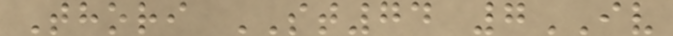Thori ST74 7IV
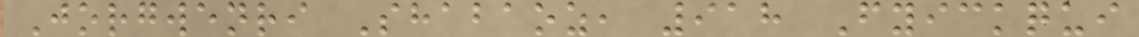Jorgwenri Shabaoz, 918 Fyickqui
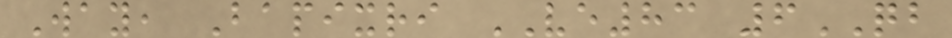Way, Bapixri VE83 6QB
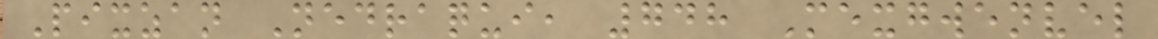Pixzan Nedraqui, 748 Mexgwenvel
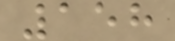158
